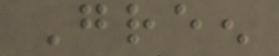Green
